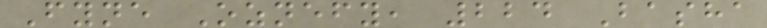Fyne Oznefy, 224 Basha
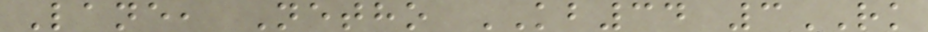Lane, Netho KB34 3RK
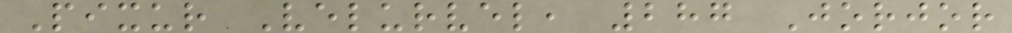Pixur Velurvel, 287 Jorjor
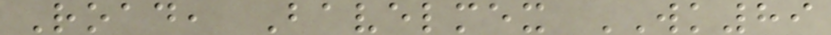Road, Bavelmex WK89
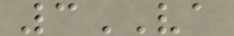3VA
